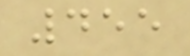455
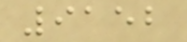9152
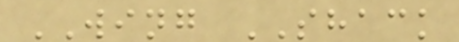WING SHACK
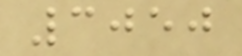3050
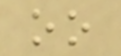oo
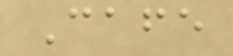Cafe
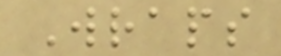Wraps
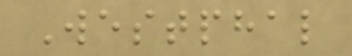Westphal
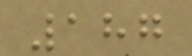187
